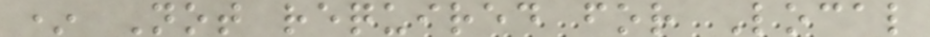* Not required for Local
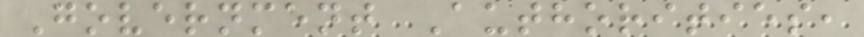Government Authorities,
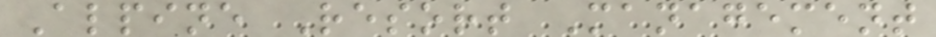Alpine Resort Management
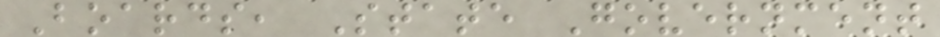Boards, State Government
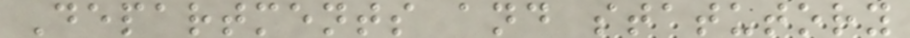Departments and statutory
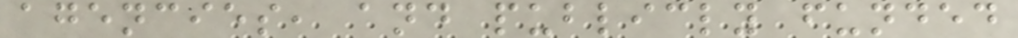agencies, and publicly funded
